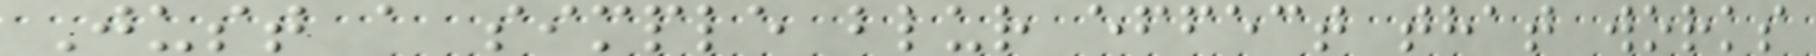Just a simple blur effect that works
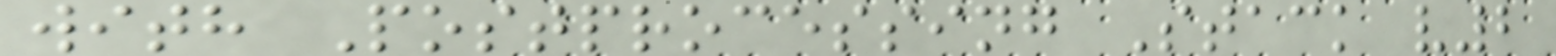with Postprocessing Stack v2
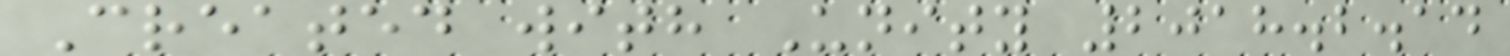Created with Unity 2018.2.14
